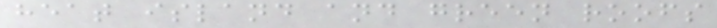heat island and green roofs
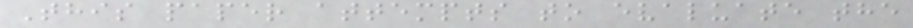This paper attempts to evaluate the
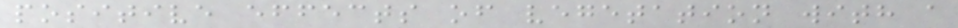positive effects of vegetation with a
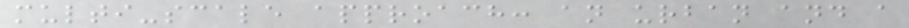multi-scale approach: an urban and a
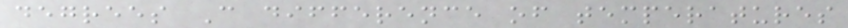degrees C difference of temperatures
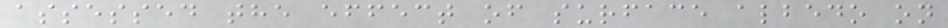assessed the effect of surface albedo on
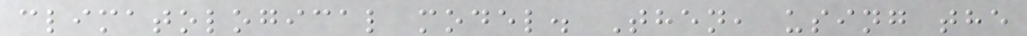climatological model. Then, using the
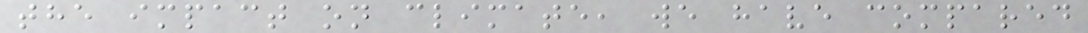the impact on climate, we have compared
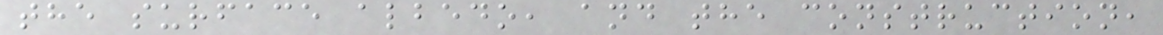the surface albedo, and the construction,
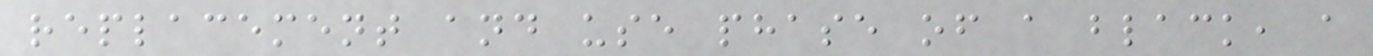replacement and use phase of a black, a
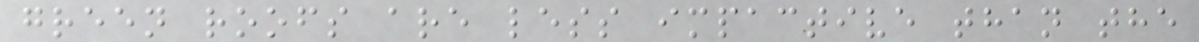green roofs are less impactive than the
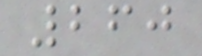260
